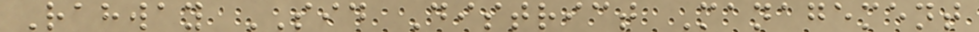Rahway SID District Management
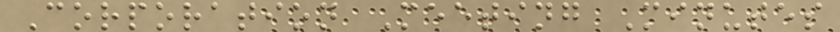Corporation Meeting Minutes
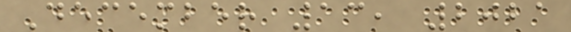December 13, 2021
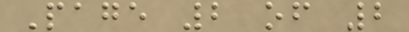Page 2 of 2
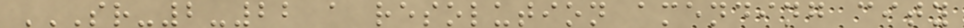SR-2-22 A RESOLUTION AMENDING CITY
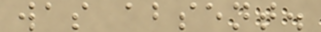was absent.
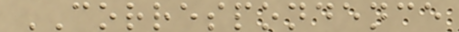CORRESPONDENCE
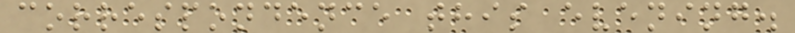correspondence this evening.
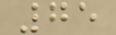75
